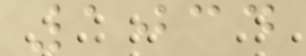1034
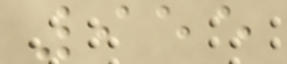955
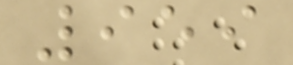959
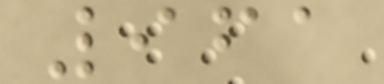961
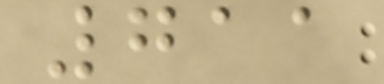711
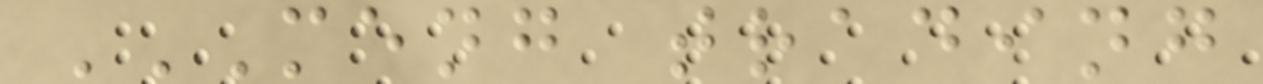MENG TRADING
